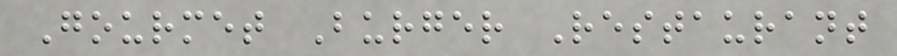Gourmet Burger Restaurant
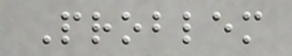Problem
